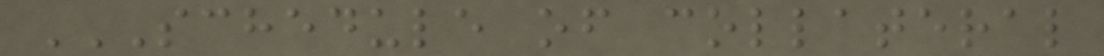SCHEDULE OF COLLATERAL
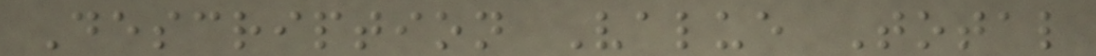Description Value Total
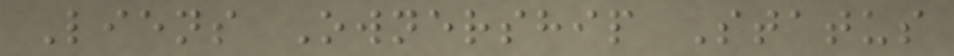Liens Ownership Status
